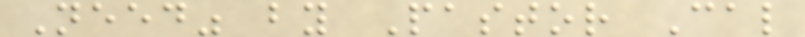Need" by Pastor Cal
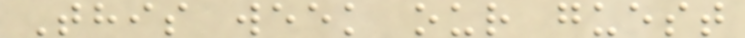This week our guest
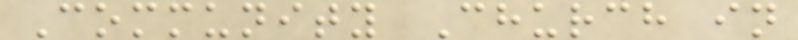Community Church in
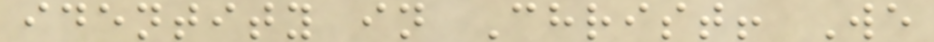identity in Christ! We
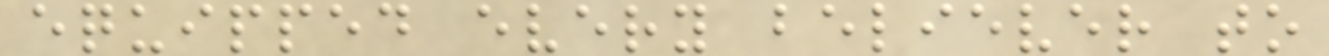equipped every believer to
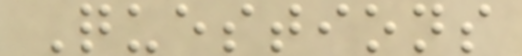Questions
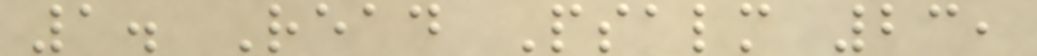1. Read Psalm 23,
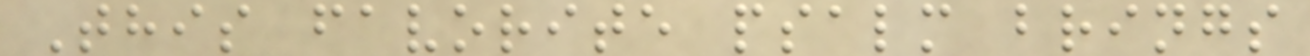This favorite psalm brings
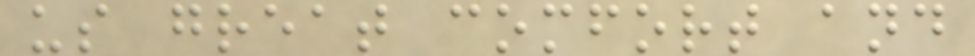us great comfort and
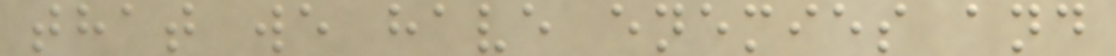that we have enemies and
